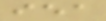iea
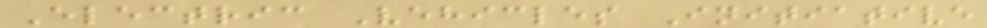Electric Vehicles Initiative
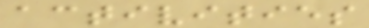activities
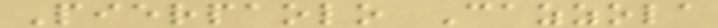Pierpaolo Cazzola
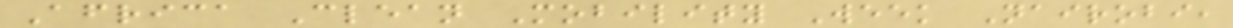Africa Clean Mobility Week Nairobi,
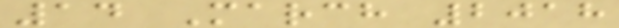14 March 2018
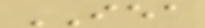IEA
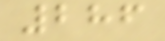286
